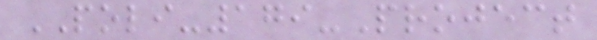POLI-179-Project
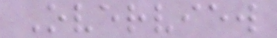Overview
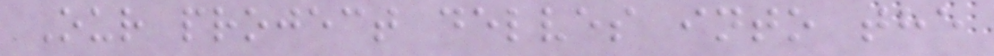Our project delves into the
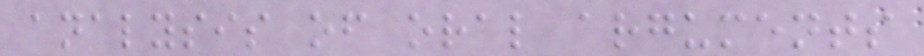analysis of oral arguments
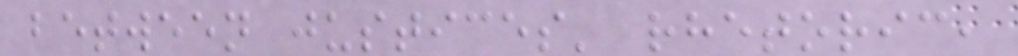between justices' rhetoric,
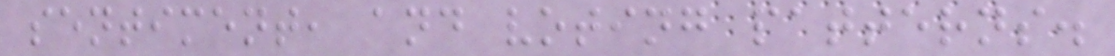sentiment, and voting patterns.
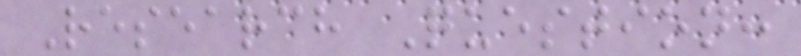Research Question:
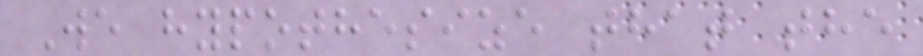We hypothesize that the
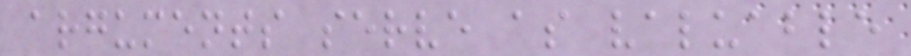arguments serve as valuable
